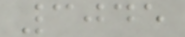3045
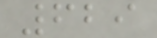629
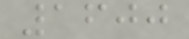1600
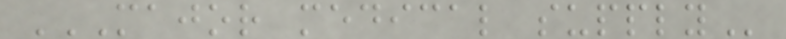MAJOR MEDICAL SUPPLY
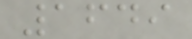1649
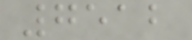7512
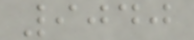9040
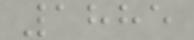1885
